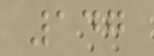147
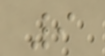9
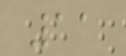11
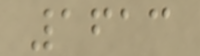1613
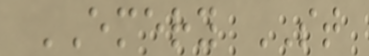EMERY ST
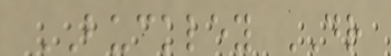BUCKLEY DR
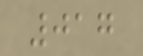017
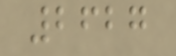2627
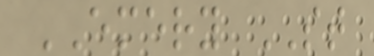EMERY ST
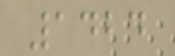1424
